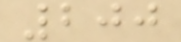200
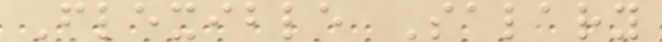Flexible Salary
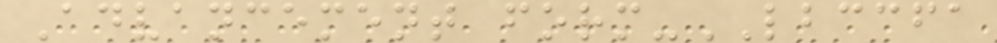Advancement form-LBCCFA
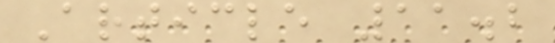Article 11.2
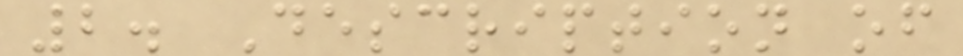2. Description of
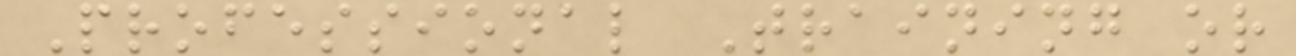Professional Training or
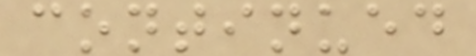continued
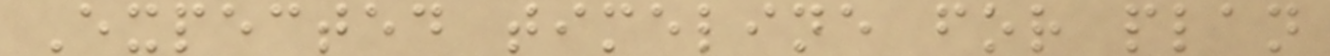Expected timeline for plan
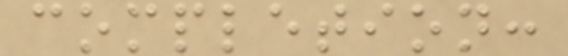completion:
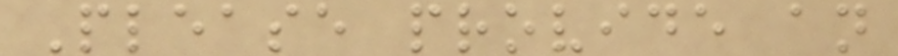Please provide an
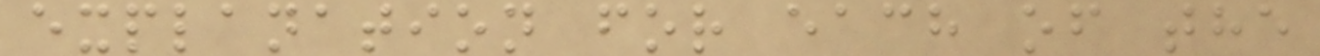explanation for each of the
